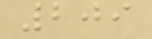209
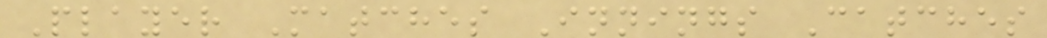Player Matches Innings Catches
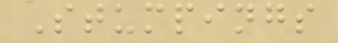Stumpings
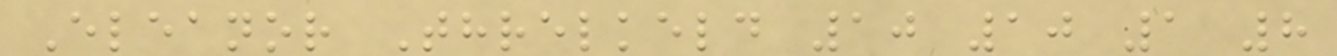Eleanor Threlkeld 10 10 1 8
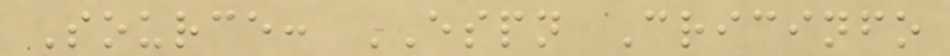Source: ESPN Cricinfo
